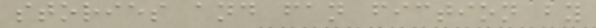stories and fan fiction by
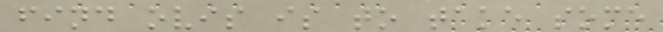find ovis is to take some
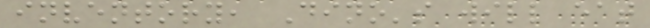inventory, Dino's will eat
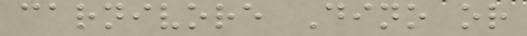carnivore Dino or
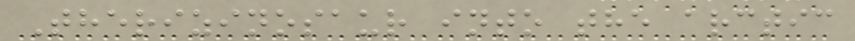Therizinosaur into the arctic
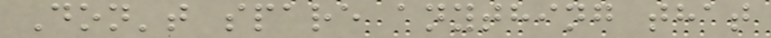Don't spare anything that
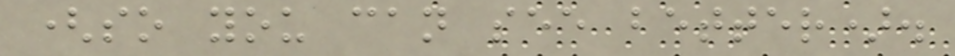(so you can see better).
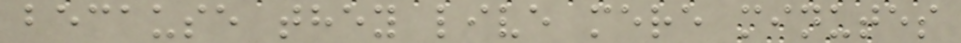because they live mere minutes
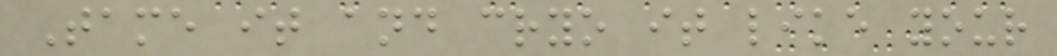Tame it and cryo it like your
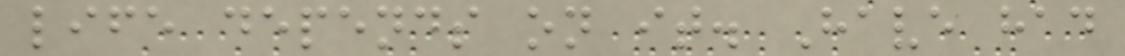life depends on it. Have had
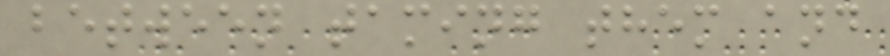between taming them and
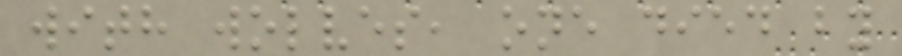with wolves, one died by
